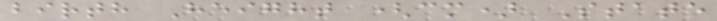birth Height (cm) State
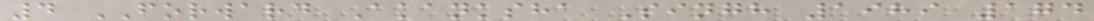4 FORWARD Akanksha Singh 1989 174
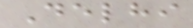Delhi
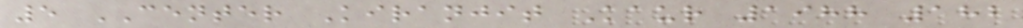5 CENTER Kiranjit Kaur 1988 182
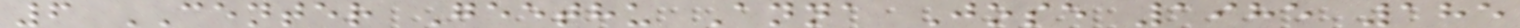6 CENTER Geethu Anna Jose 1985 185
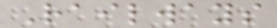Railways
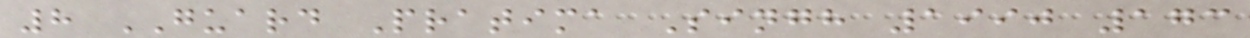8 GUARD Pratima Singh 1990 173
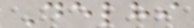Delhi
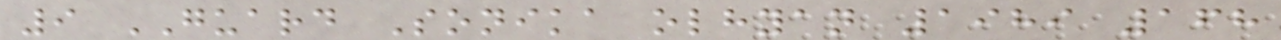9 GUARD Sonika olhyan 1989 168
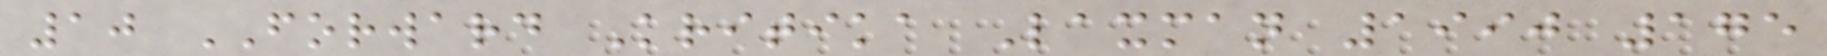10 FORWARD Kritika Laxman 1990 175
